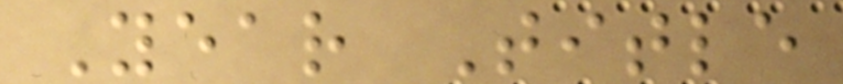Year Title
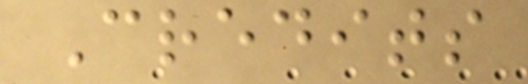Credits
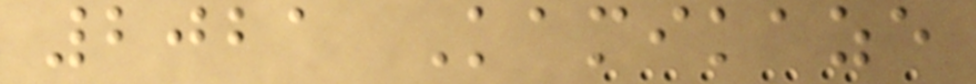2021 Kamikaze
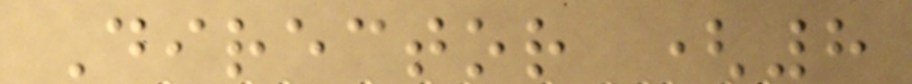Director (8
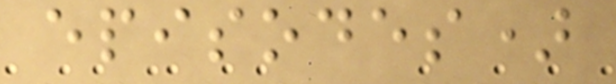episodes)
